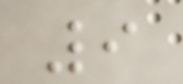9
